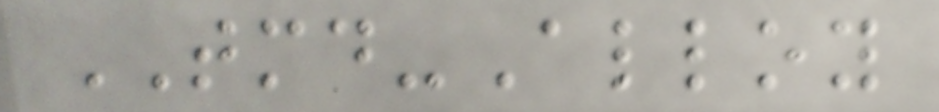TMD-Alloy
